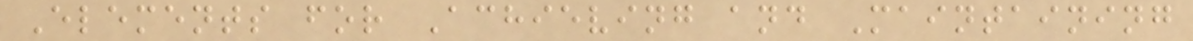Elements for Achieving and Maintaining
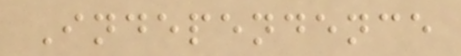Independence
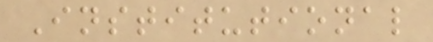Institutional
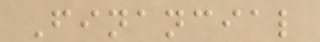Financial
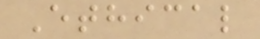Ethical
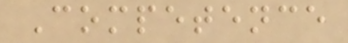Competence
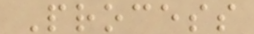Process
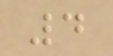4
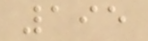195
